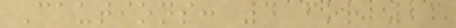Cautions: 4 for 23
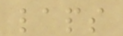laps
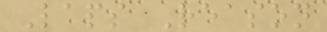Laps Reason
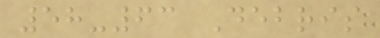58-63 Debris
